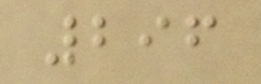296
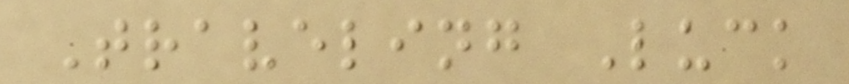Traveling Luck
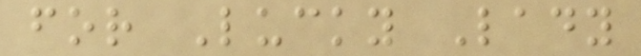for Lucky Lady
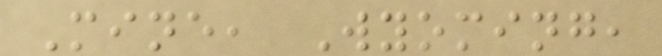Mine, Wyoming,
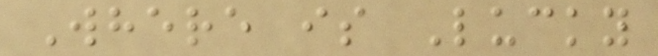Where is Lucky
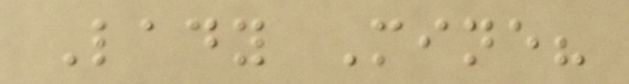Lady Mine?
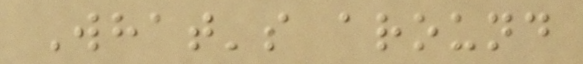What's around
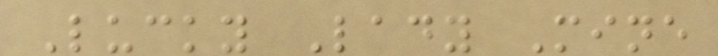Lucky Lady Mine
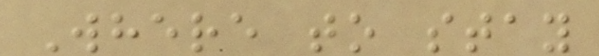Where to stay
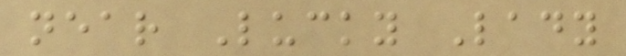near Lucky Lady
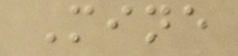Mine
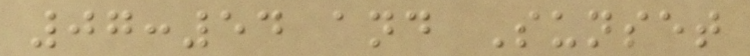07:54 and Sunset
